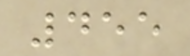455
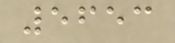5653
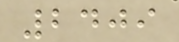2409
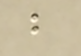b
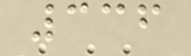336
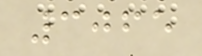3065
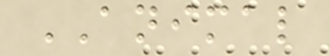ANIMAL
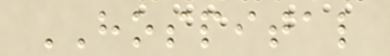HOSPITAL
